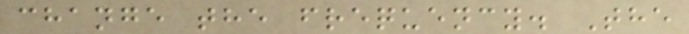change the frequency. The
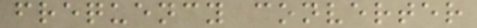frequency converter
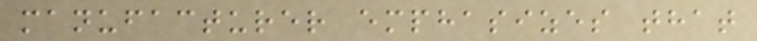manufacturer emphasizes that
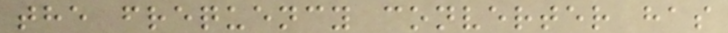the frequency converter has
